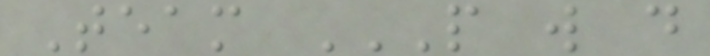Team P W D
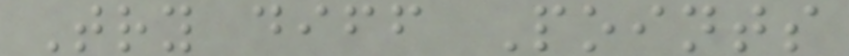Try diff Points
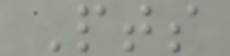Pts
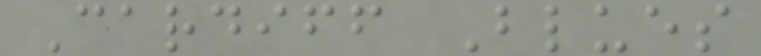Cardiff Blues
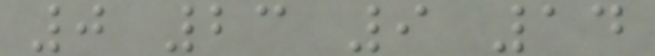0 23 9 14
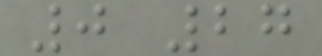0 27
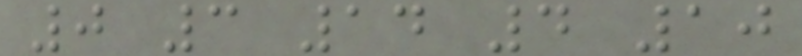0 3 14 4 10
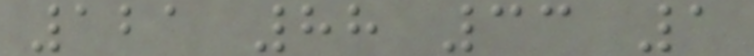121 88 33 1
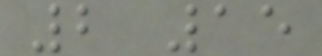2 15
